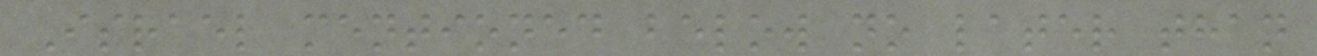Israel mentioned below no later than
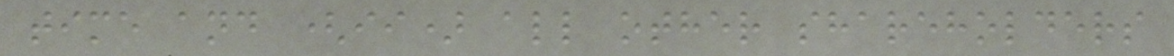time and (ii) all other shareholders
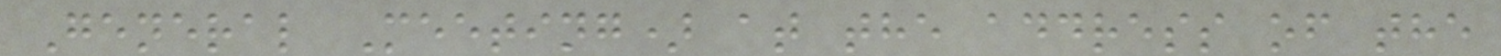General Meeting) at the address of the
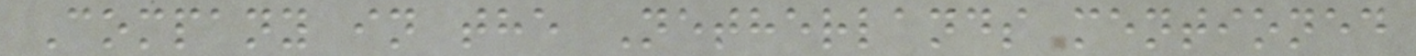Company in the Netherlands mentioned
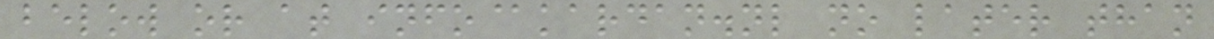below or at info@kardan.nl no later than
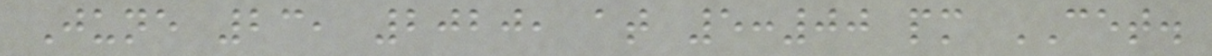June 23, 2020, at 5:00 pm CET.
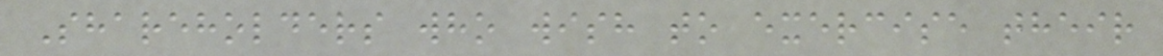Shareholders who wish to exercise their
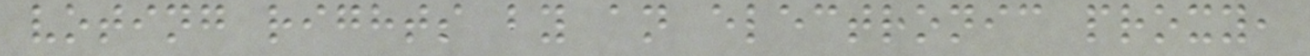voting rights by an electronic proxy,
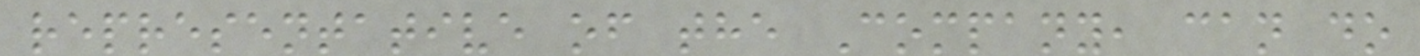representative of the Company, can do
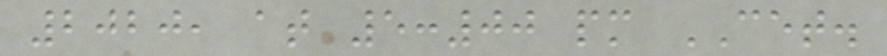2020, at 5:00 pm CET.
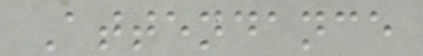Attendance
